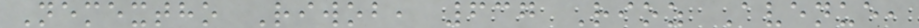Nemextho Riwob, 637 Rioz Avenue,
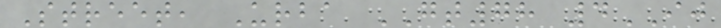Street, Urba GT78 4IJ
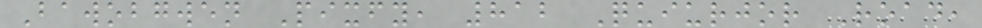Bawobgwen Pixfy, 812 Quiurjor Road,
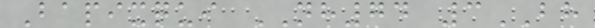Bapixqui NH74 3BH
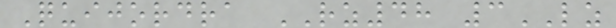Quijordra RZ48 3LZ
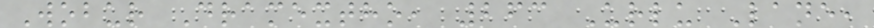Wobur Dramextho, 263 Urlu Lane,
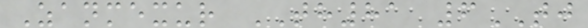Zanmexur TH81 6TJ
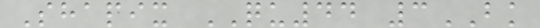Shapix QU44 3BK
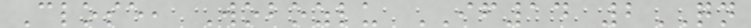Close, Wobozlu IF14 2QN
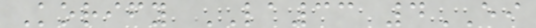Korify LA33 4EI
